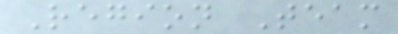Region Team
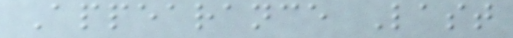Appearance Last
